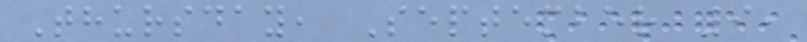Thursday, September 9,
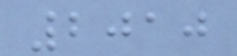2010
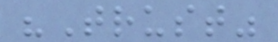"Trust"
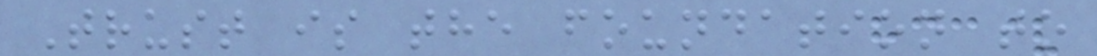Trust is the foundation to
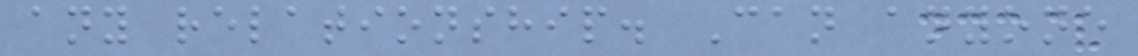any relationship. Can anyone
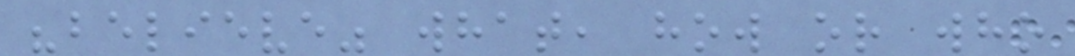"believe" what, how or who
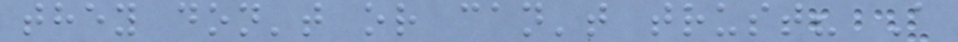they don't or can't trust? A
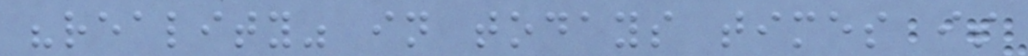"reality" in todays times is
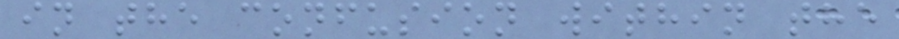in the confusion within the
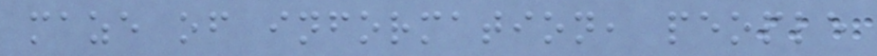maze of information, people
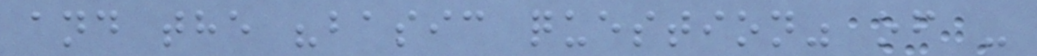and the "basic question" of -
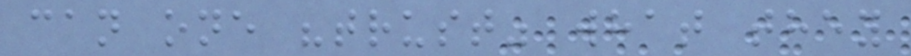can one "trust" what they
